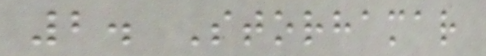2. Storhamar
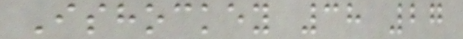Ishockey 38 27
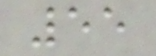55
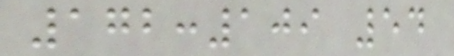172:109 54
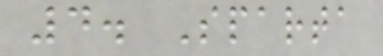4. Sparta
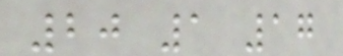20 1 17
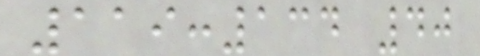119:134 40
